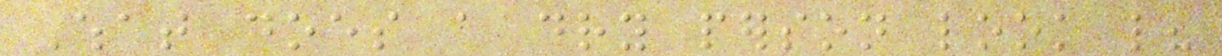What does a dry person look like?
